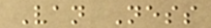Van Ness
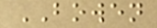BOWEN
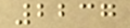2237
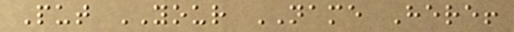Put YOUR NAME Here!
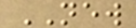NEW
